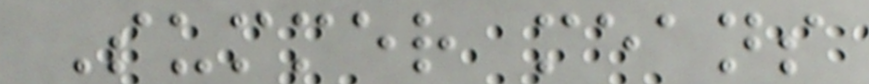Summer means
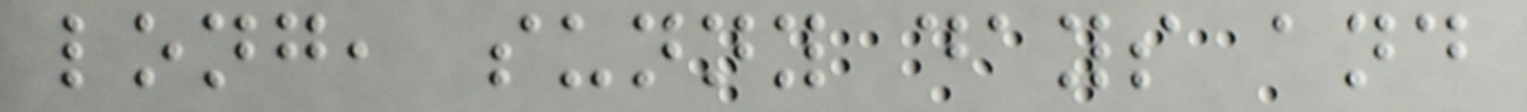long, sunny days and
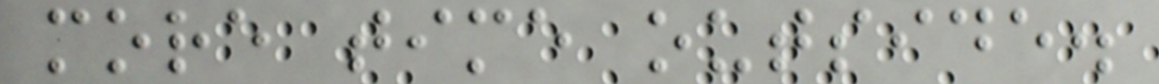more time outside.
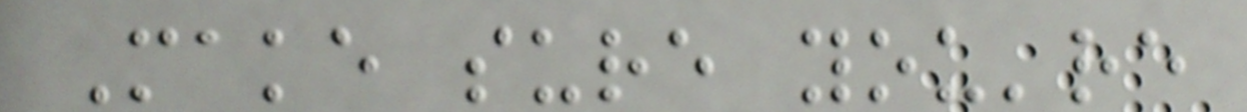Make sure you're
